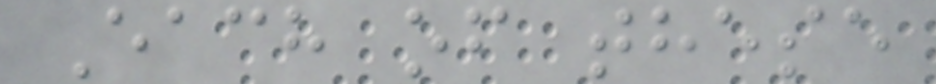Each of these
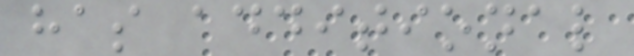has additional
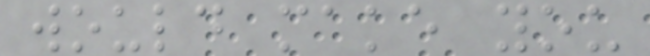would make you
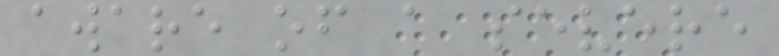aware of a severe
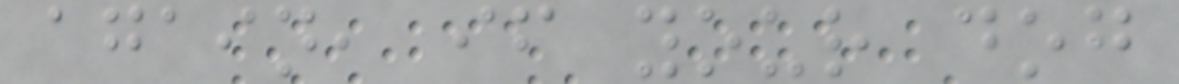again, if your dog
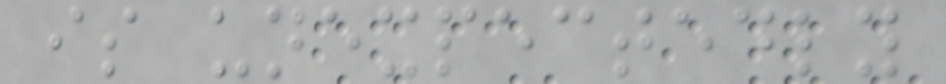is unexpectedly
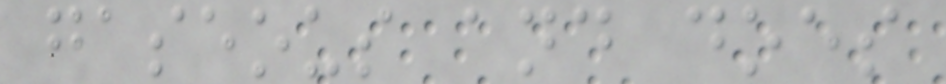gaseous and does
